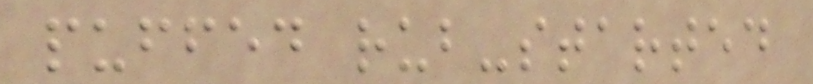puffed rub-started
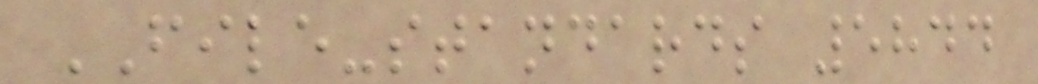FILE-standards 5844
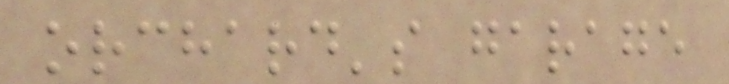orchard's garage
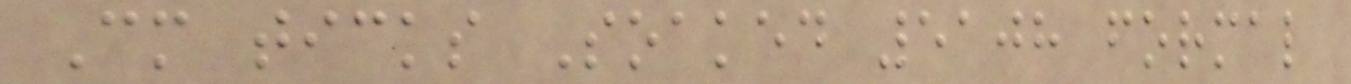Cm ticks Soaked 5108 formal
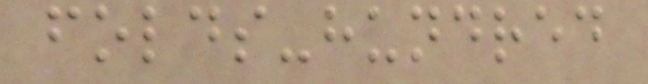folds-hundred
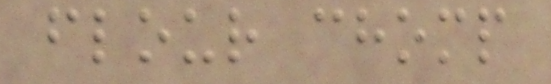flour chomp
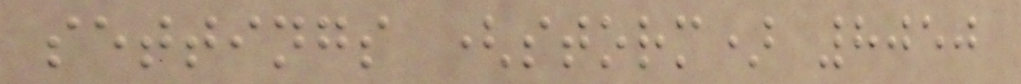settings (storm) 8050
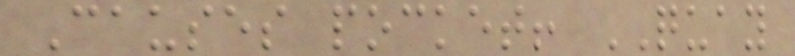Causes pocket! QUAY
